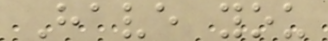Have you
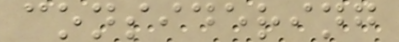considering
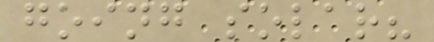going solar?
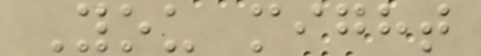You might
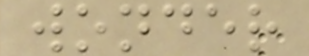wonder
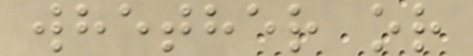whether or
